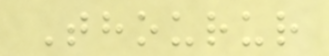Thourur
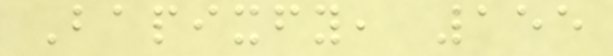Bapixfy, 155
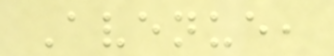Avenue,
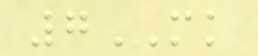7MK
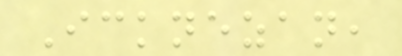Icknezan,
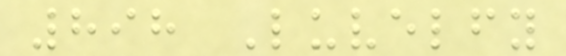898 Luvelfy
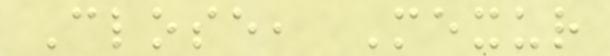Close, Mexur
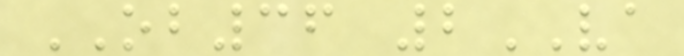OB36 2VA
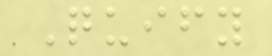Quify
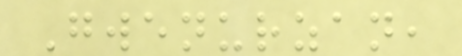Gwenurzan,
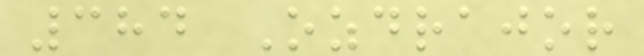384 Ozdrajor
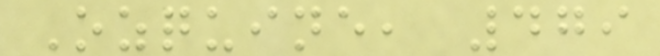Ozquine, 479
